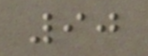90
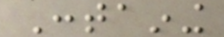Containing
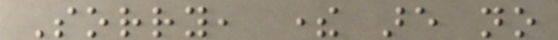Sorry, there are no
